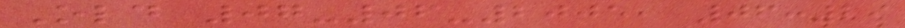Old 07-06-2005, 06:29
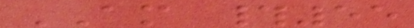AM #55
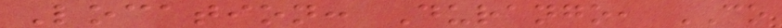Location: Durango, CO
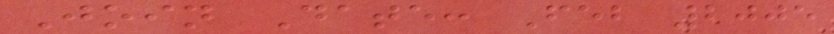Join Date: Feb 2005
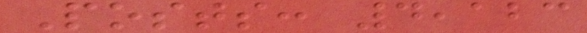Posts: 4,123
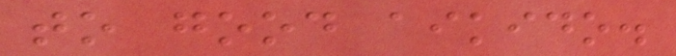to good aikido.
